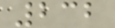232
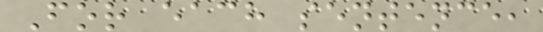For each sentence,
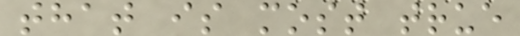that is most true
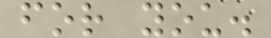for you.
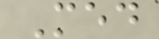Med
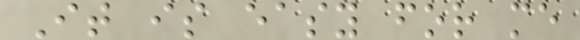It is easy for me
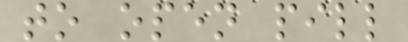to open pill
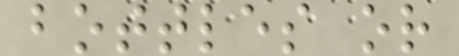bottles or
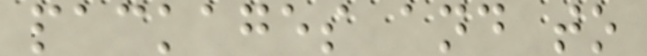packages and to
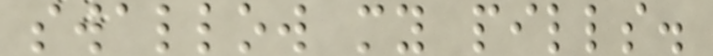swallow my pills.
